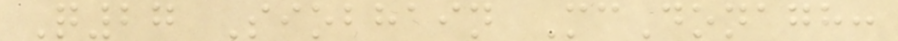Q27 Siobhain McDonagh:
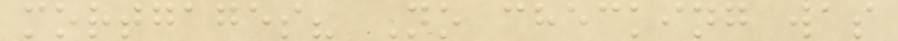mortgages? No checking was
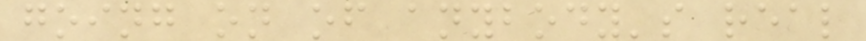going on of anybody's real
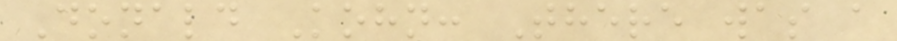Donald Kohn: There was a
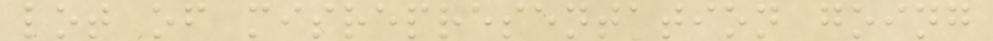lot of misrepresentation going
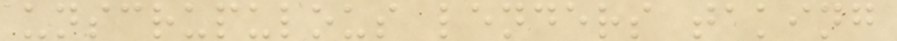unscrupulous lenders taking
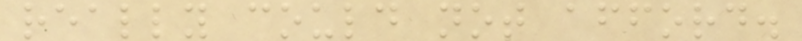really could not afford.
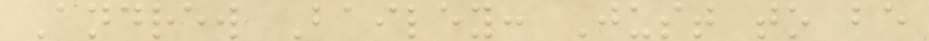Andrew Bailey: Just to be
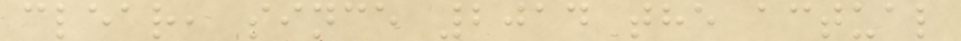clear, since 2014 the actual
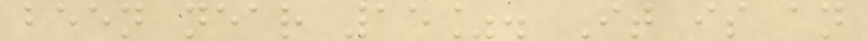been near 15%. It is an
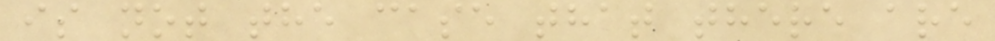is not the case that there are
